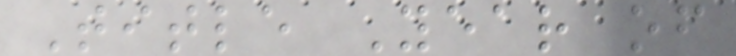Title Year of
